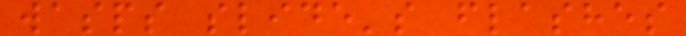wasps slide's flashes
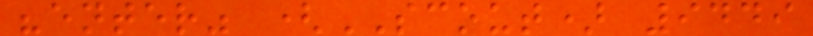"enter" (SCOUT) 9449
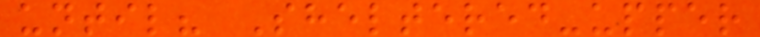until? Sheltered-upper
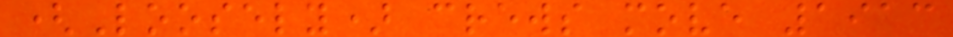(Loosely) crews move 1913
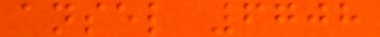ansel 6708
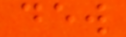dew
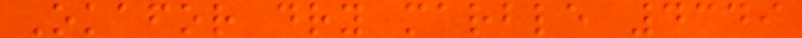Okafor dry marble 4349
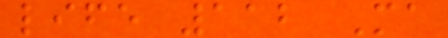life 112 Ma
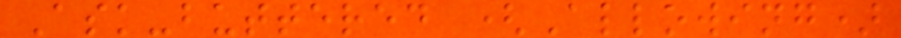Ask-buttered (Allowing)
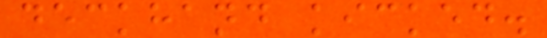deckhand kicked.
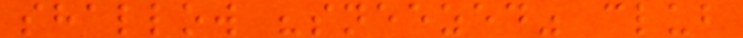shallow "sneezed" club
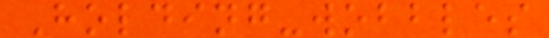Holding-wobbles
